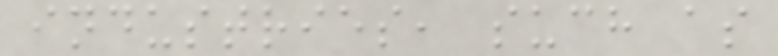industries, such as
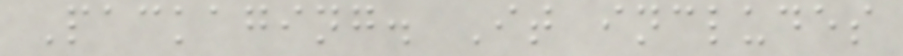Packaging. It includes
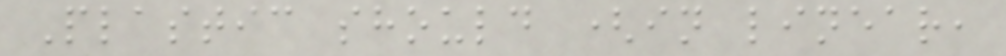Plastic should (in linear,
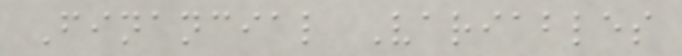Financial Variables
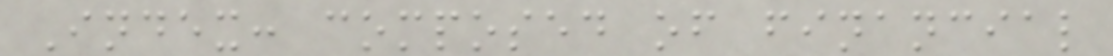Index: composed of financial
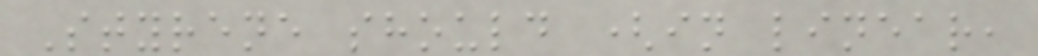Styrene should (in linear,
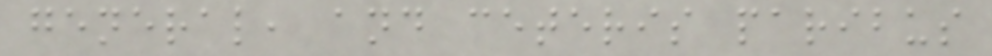general, and ceteris paribus
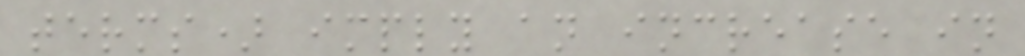terms) imply an increase in
